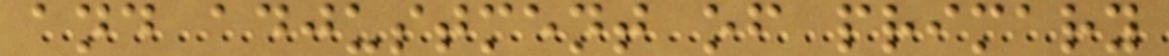and adjustment of primary
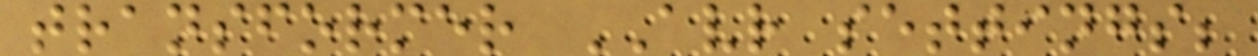transformer AVR settings;
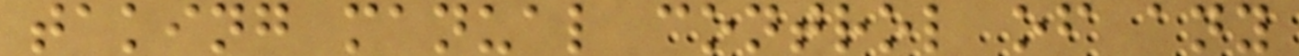taking manual control of any
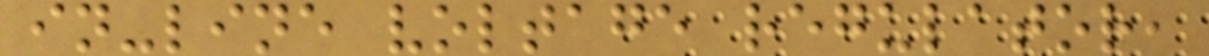in-line voltage regulator,
